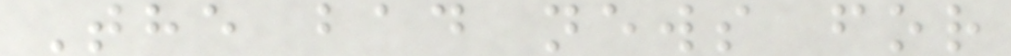The bad news for
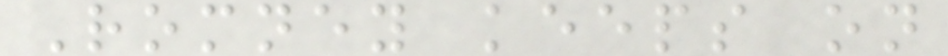Romney keeps on
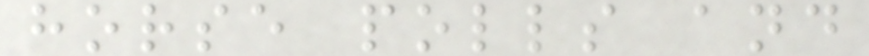horse polls and
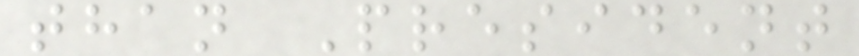than President
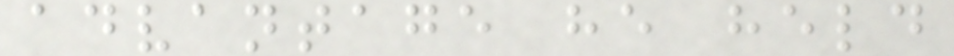advantage he held
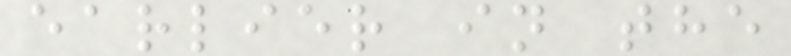earlier in the
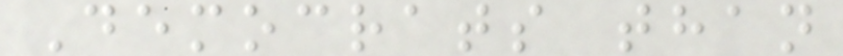Democrats than
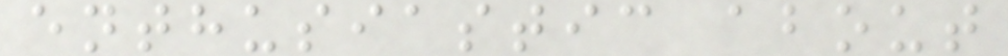enthusiastic about
